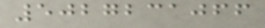5027231066
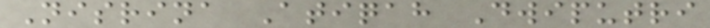Nisrina Atiqah Dwiputri
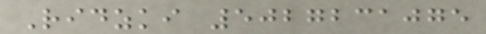Ridzki 5027231075
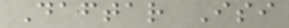Daftar Isi
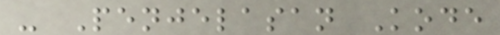- Penjelasan Kode
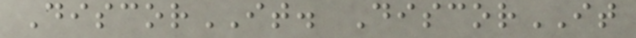DiscorIT. DiscorIT
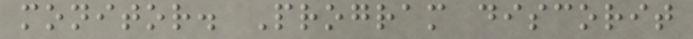monitor. Program discorit
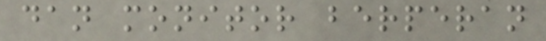dan monitor berperan
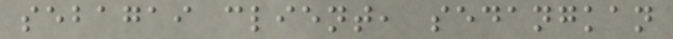sebagai client, sedangkan
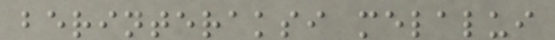berinteraksi melalui
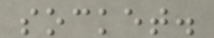socket.
